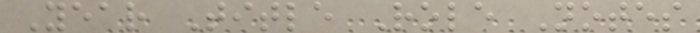Year Title Role Notes
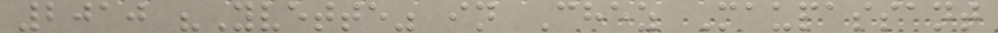2010 "Yvette" in Chez Maupassant
